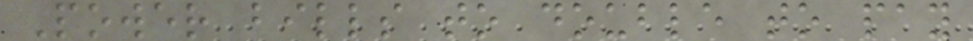Power bills to double to pay
